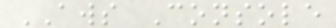AWS Console
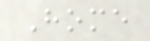Home
